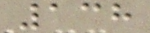138
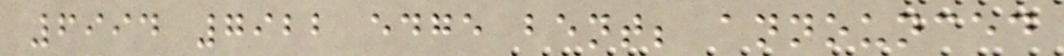6994 7922 edge bent; announced
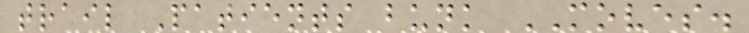trail Patients bunk MOVES.
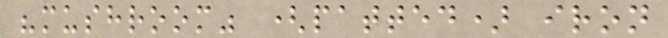"mushroom" (patted) iron
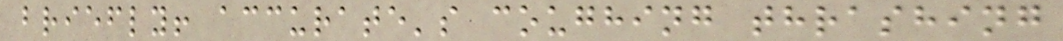briefly! accurate's coughing thrashing
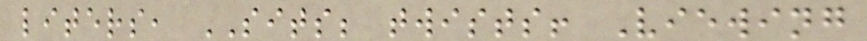liters, SITS; twists! Viewing
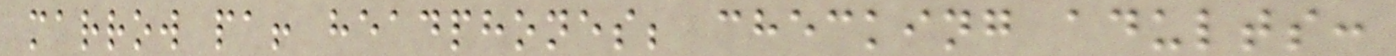marrow pa! headphones; checking adults:
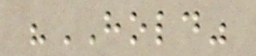"HOLD"
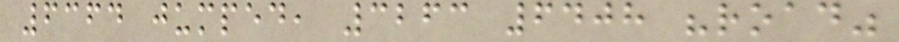6364 jumped, 3263 6408 "road"
